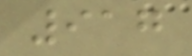917
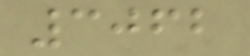3062
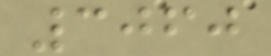3060
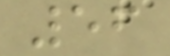56
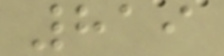819
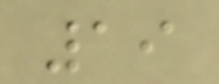19
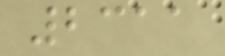2311
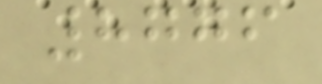8776
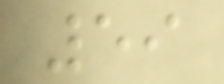59
